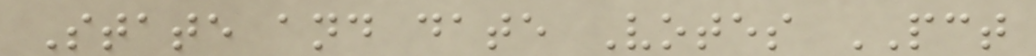State and date Votes PCT
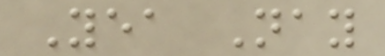Yea Nay
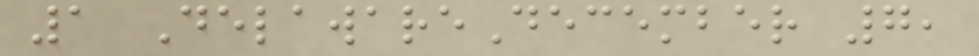1 DelawareDecember 7,
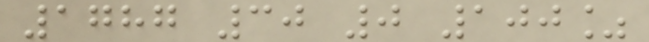1787 30 0 100%
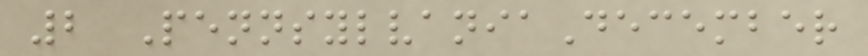2 PennsylvaniaDecember
